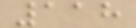118
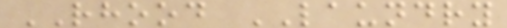RHOOD LAUNDRY
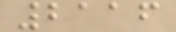2116
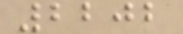2202
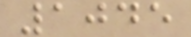1045
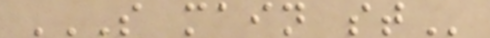S MAIN ST
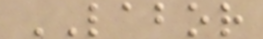LABOR
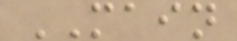MAIN
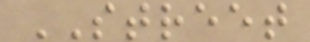STREET
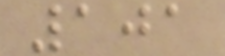101
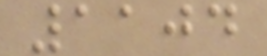1104
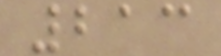213
